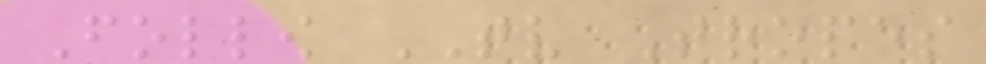Follow TV Tropes
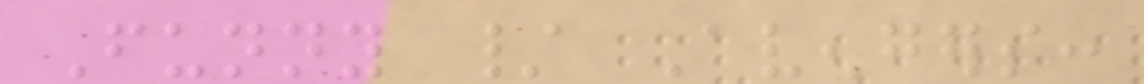Funny / Avengers:
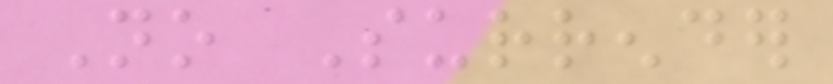No Surrender
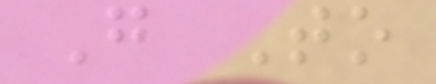Go To
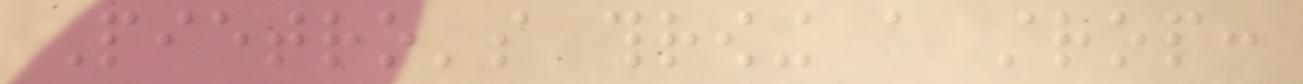Pietro's throwing a strop:
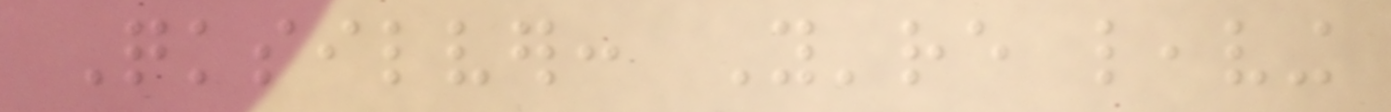Quicksilver: You're leaving
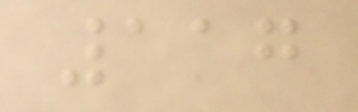117
